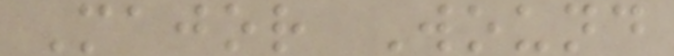Major Wound
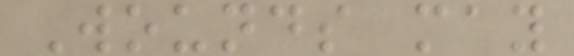Wounds may
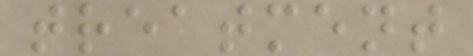treatment
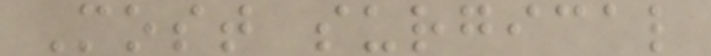Most surgical
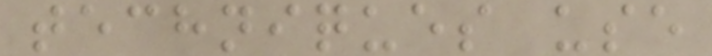techniques use
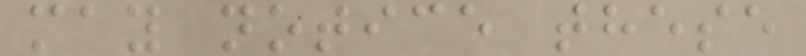may notice these
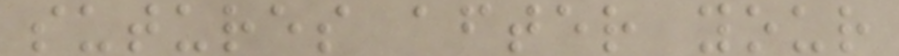sutures after your
